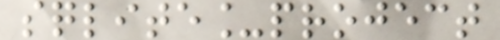sqlite_project
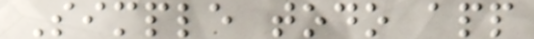Simple todo app
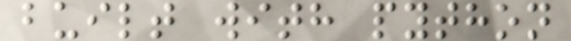built with python
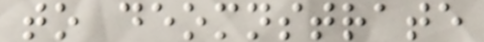to deomnstrate
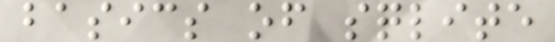basics of sqlite
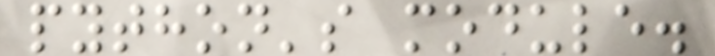python's module.
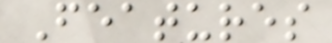Features
